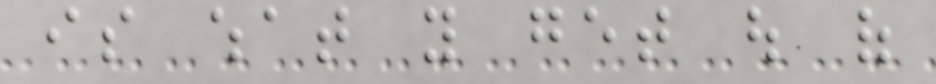is what you get out of
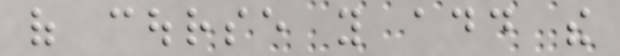of course you add the
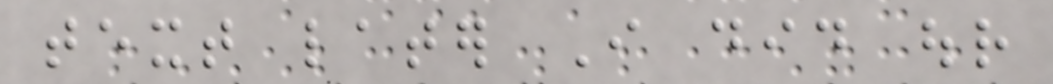text later I did our
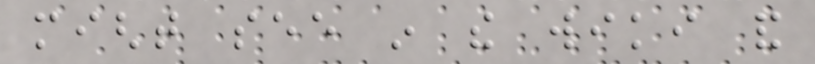might see in the wiki and
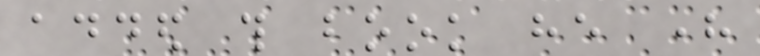added this book he here
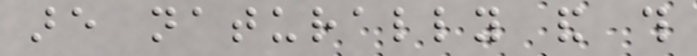are naturally and this
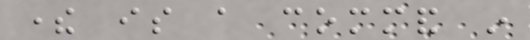there is a command in
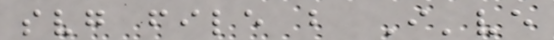svg file but I've
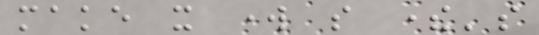make it work so there's
